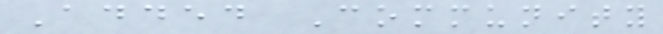Added Community
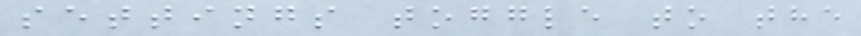settings toggle to the
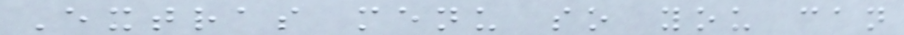Extras menu so you can
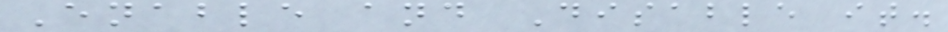Enable and Disable it.
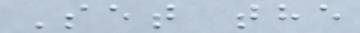Set the
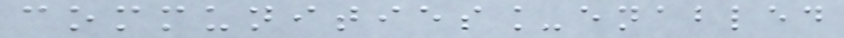communities_enabled
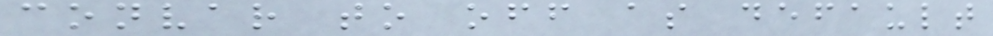convar to off as default
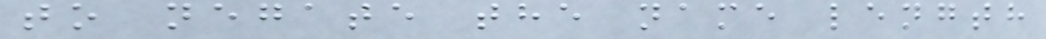to negate the name length
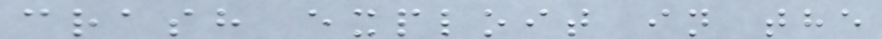crash exploit in the
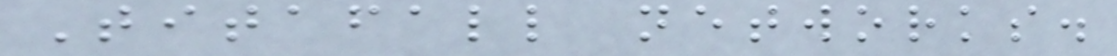Titafall networks.
